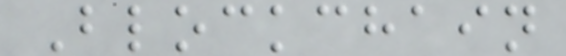Blockchain
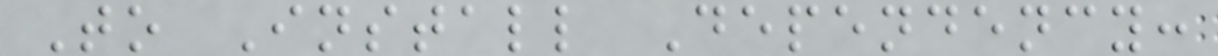To Install Dependency:
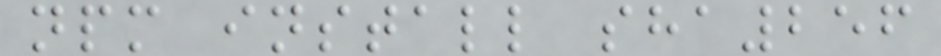npm install sha256
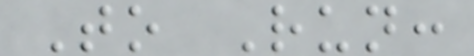To Run:
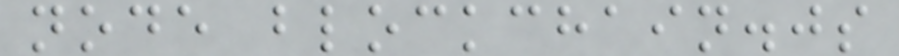node blockchain.js
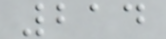214
